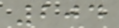204
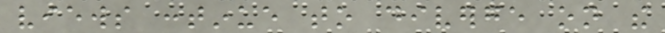views continue to diverge on the
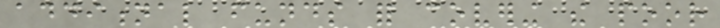additional funds for covering the poor
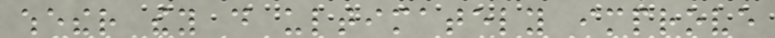whether they do ultimately improve
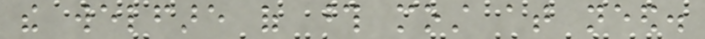the welfare of those most at need.
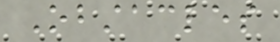Obstacles
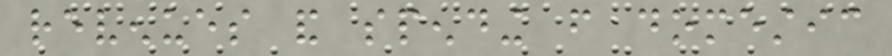revenues and spending from domestic
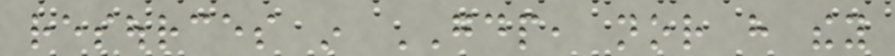resources in GDP, nor have they
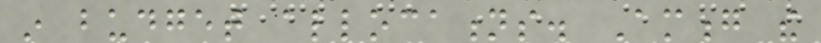in budget allocations. Among the
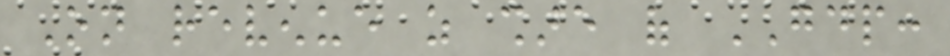On revenue as share of GDP:
